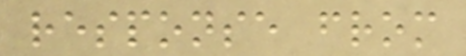response from
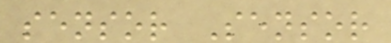sensor Sensor
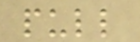pull
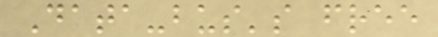Data-bus's free
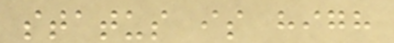status is high
